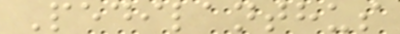Pedilanthus
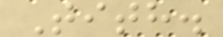Tith.
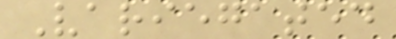Variegated
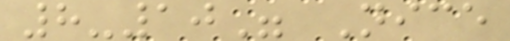8-10" Nice
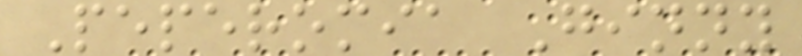Peperomia Ginny
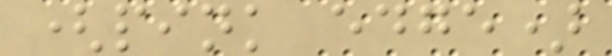(pink edge)
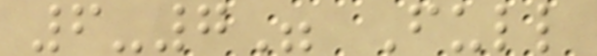6-7" Full
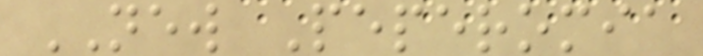NEW Peperomia
